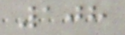108
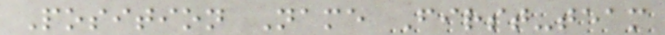Position Name First-team
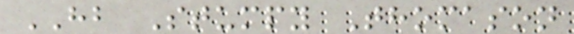HB Stumpy Thomason
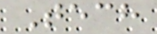Tech
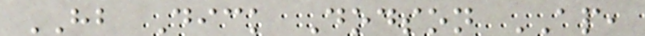HB Dick Dodson AP,
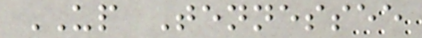UP Tennessee
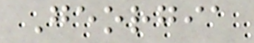Georgia
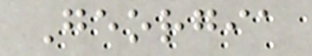Georgia
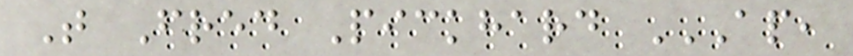T Fred Pickhard AP,
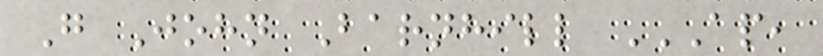G John Barnhill AP,
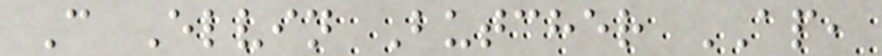C Elvin Butcher AP,
